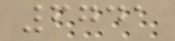6741
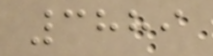3889
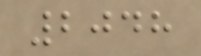2048
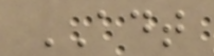ADT
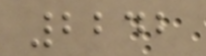2242
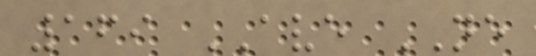169 AVE NE
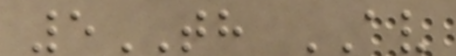5TH AV
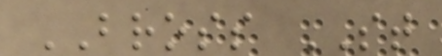BROSS ST
